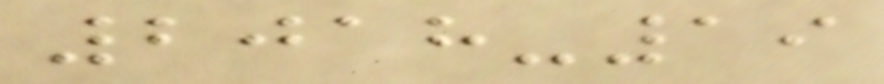2018-19
